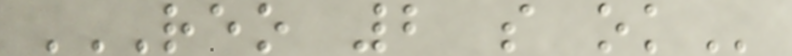REO 2 S OK
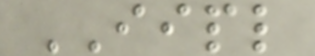IIPL
